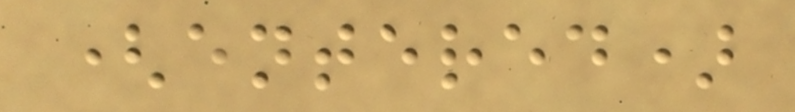(entered)
